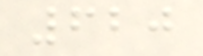620
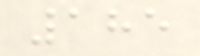185
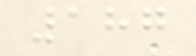187
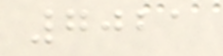7021
